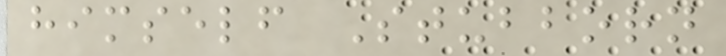himself Stubborn
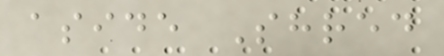aside Shred
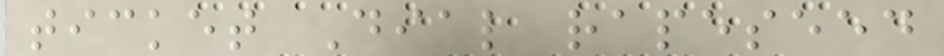ticket Dial rapeseed
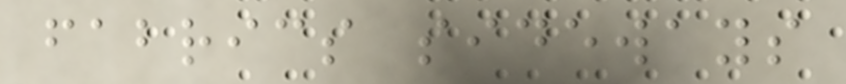fabrics sideways
